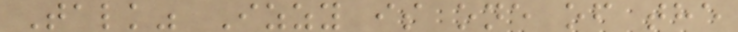Talk" Izzy is one of the
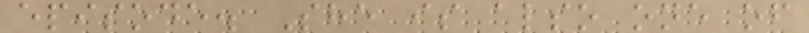episode. She is also one of
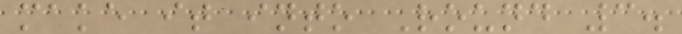make it into Round 3.
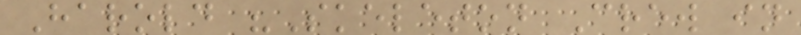Harold "Skeleton Crew in
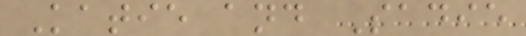Katie and Sadie
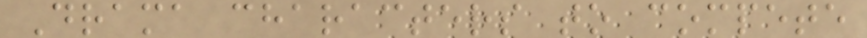Drama characters to compete
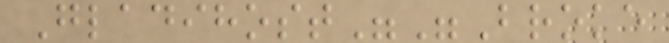Gladihost""Broke
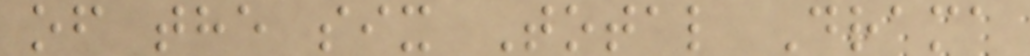of the six Total Drama
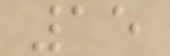15
